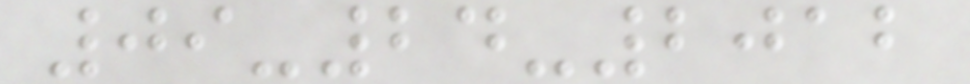09-24-2012
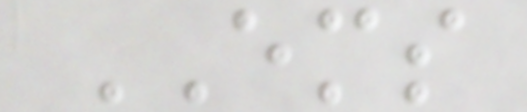EMS
